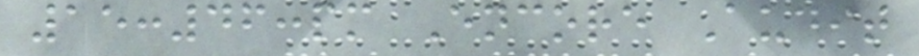15:46:pm Encore Audit
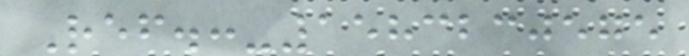Ref.:-1583230575
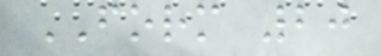FORM 20
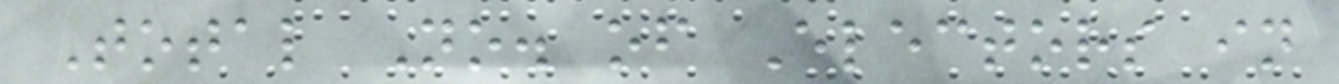Total No. of Electors in
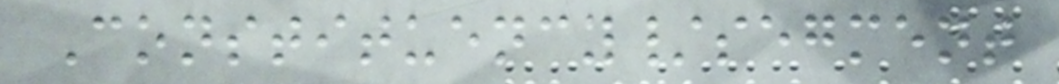Constituency/segment
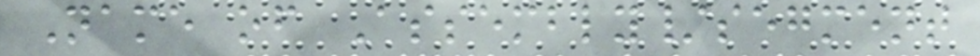Name of Assembly/segment
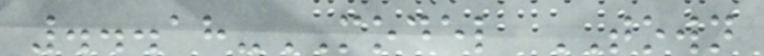...18-MODEL TOWN
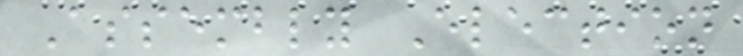Assembly Election
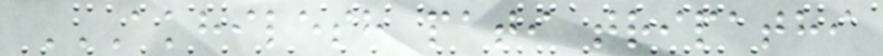AKHILESH PATI TRIPATHI
